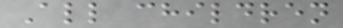All children
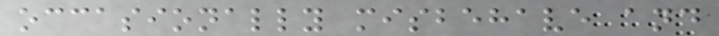occasionally misbehave and
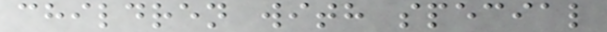children with special
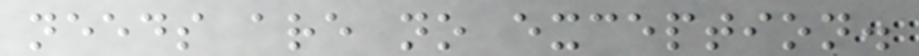needs are no exception.
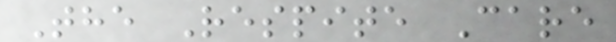The Respite Care
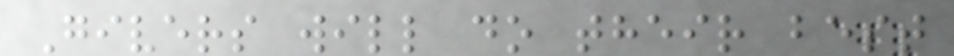Givers will do their best
